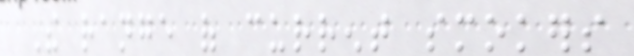The range of current smokers
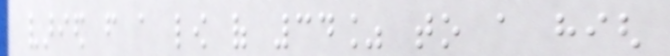varied from a low of 34% to a high
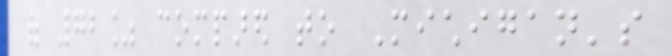of 72% compared to Michigan's
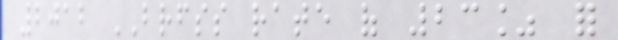2012 BRFSS rate of 23% for
